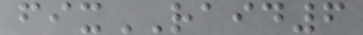fixRAID6
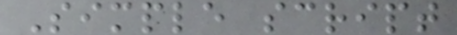Simple script
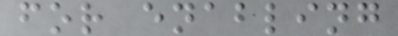for enabling
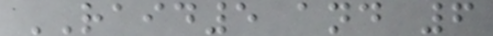RAID5 and 6
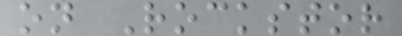on Rockstor
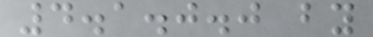4.1.0.0 by
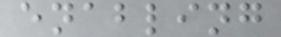enabling
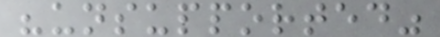"unsupported"
